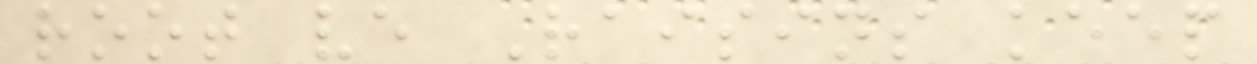root ve Raisins keep
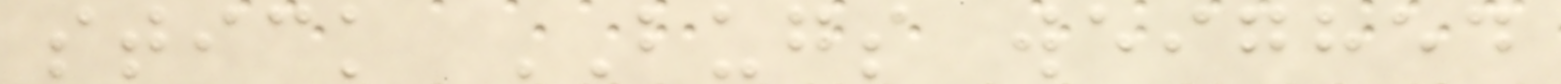stick BUGS weighed
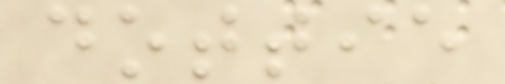dottie
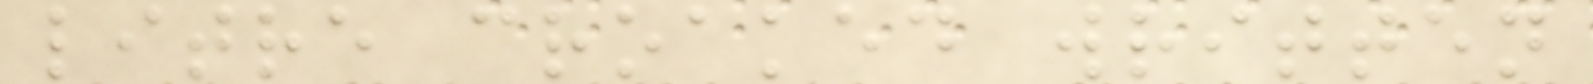litre croaked written
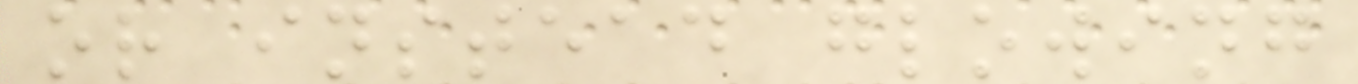or instead glowing
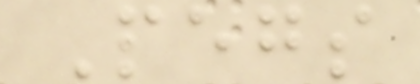Pegs
